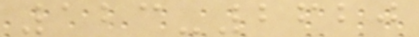123-2620
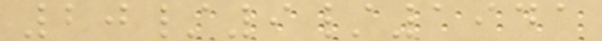20/9/1941
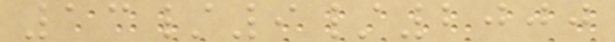13/9/2000
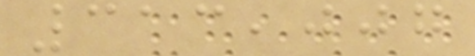313,007
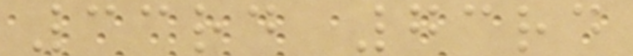33rd 73rd
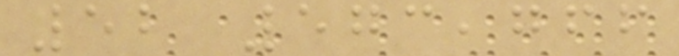52 573,766
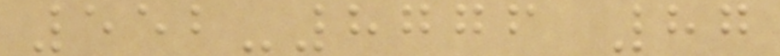552-8776 87
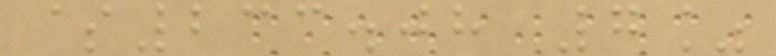$233.08 7%
